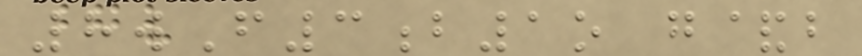8wF3b1o g&b
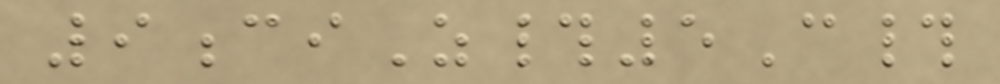9ciZ#5C#
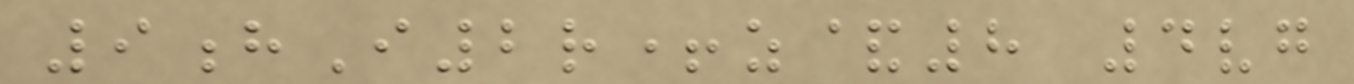9hI2r+z&8 4vg
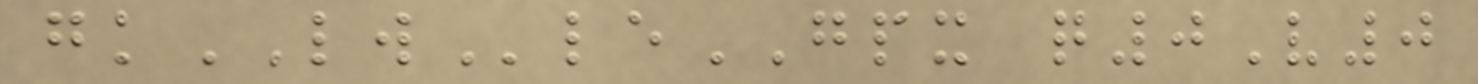gkLWleGPX q0V0
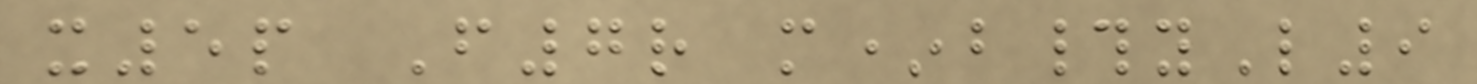x5p F7r m*b#yL9
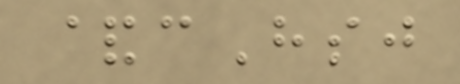&cHsj
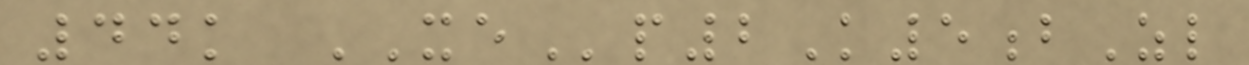44k XEp2K5bZl
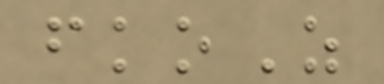fkoZ
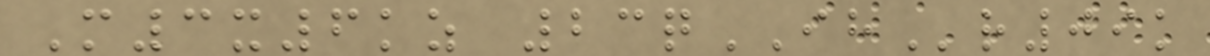M3x6kz 23qIHr09k
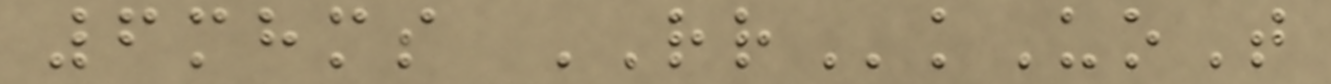6mhms RRkUoT
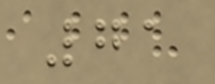71
